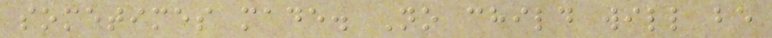sometimes made. No child will be
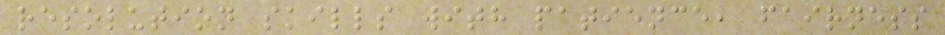resolution skills with patience, fairness
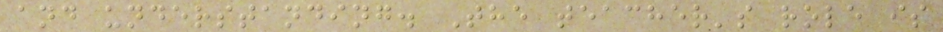and understanding. The teacher's role is
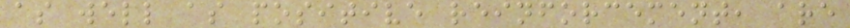as well as positive reinforcement, are
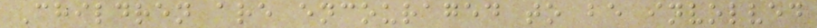Children are encouraged to be involved
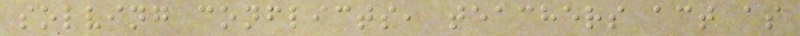solving conflicts, teachers act as
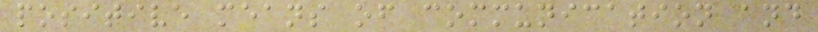positive means of communication and
